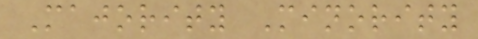Majority Minority
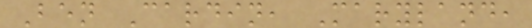Ben Cardin, Maryland,
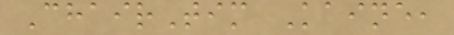ChairTim Kaine,
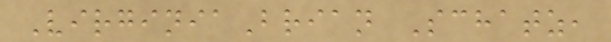VirginiaBrian Schatz,
